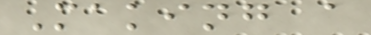Making a
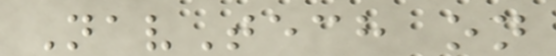NavTech on
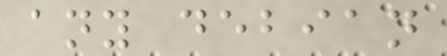any debian
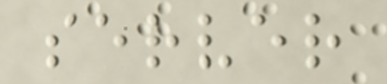server
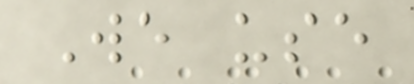We use
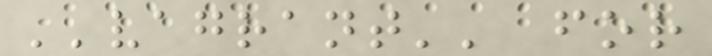''vagrant'' for
